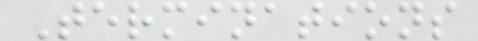Terminations
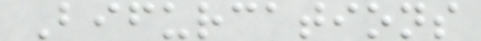Bifurcations
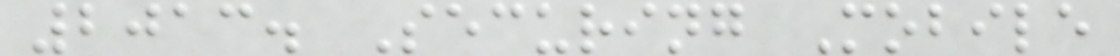2013. Securing Mobile
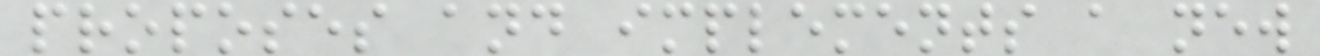proposes and implements a new
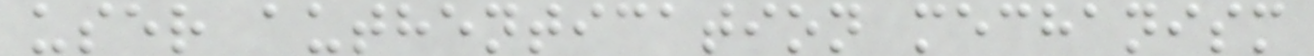user authentication mechanism
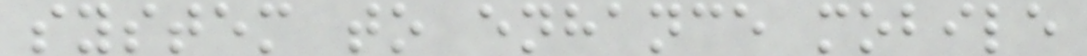system to enhance mobile
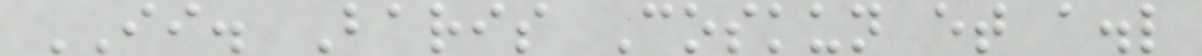II. Baris Coskun et a.l
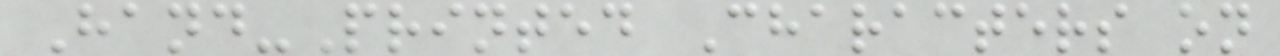Hand-Printed Characters on
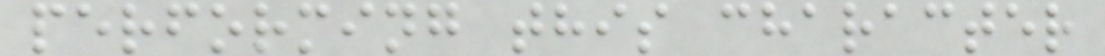performing this character
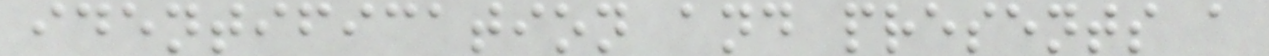identification and presents a
